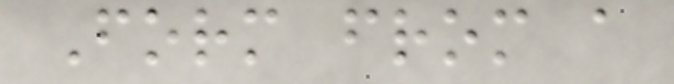Form from a
